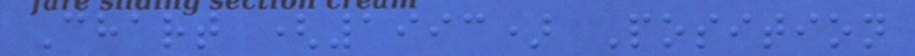Chart (1993) Position
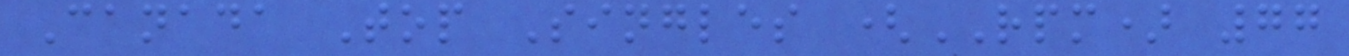Canada Top Singles (RPM) 77
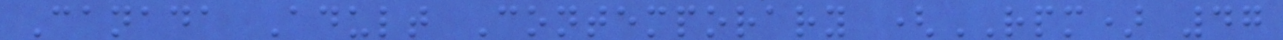Canada Adult Contemporary (RPM) 47
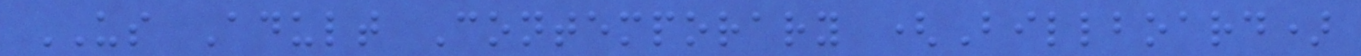US Adult Contemporary (Billboard)
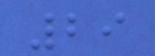29
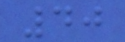40
